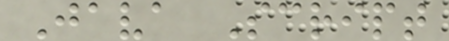Java Script
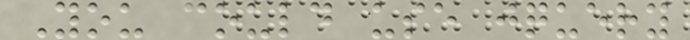You could use jquery
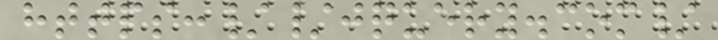https://jquery.com/
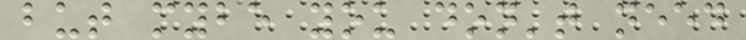but mybe you don't need
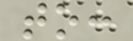to:
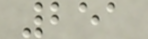251
